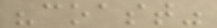"coast"
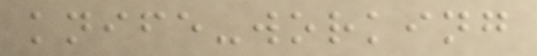knife-working
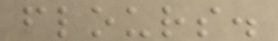flours.
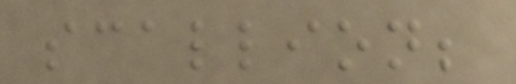scallion;
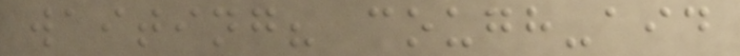waiting? cough-aid
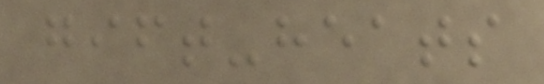gift-heats
